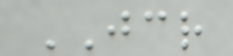JCR
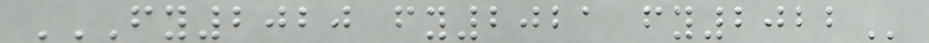FY2020 FY2021 FY2022
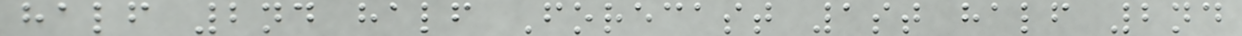half 2nd half Forecast 1st half 2nd
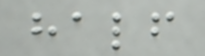half
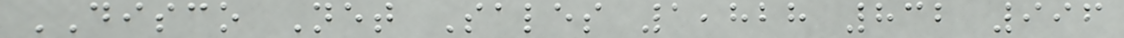DISCO Net Sales 1,828 832 996
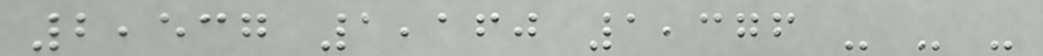2,537 1,160 1,376 - - -
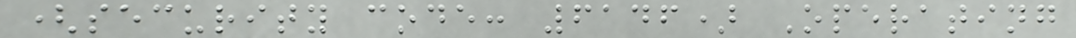(security code: 6146) Operating
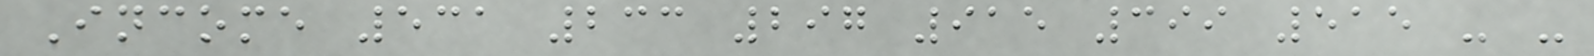Income 531 233 297 915 399 515 - -
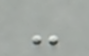-
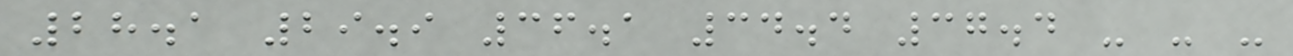28.1 29.9 36.1 34.4 37.4 - - -
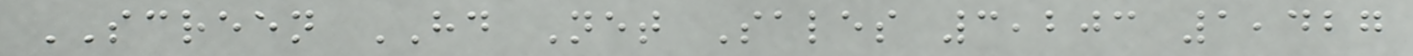SCREEN HD Net Sales 3,203 1,427
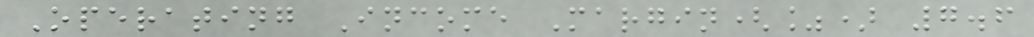Operating Income Margin(%) 7.6
